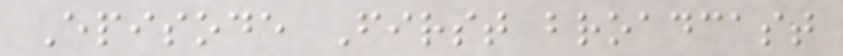Episode First broadcast
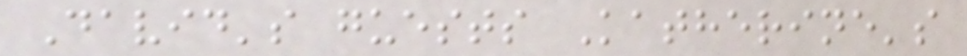David's guests Katherine's
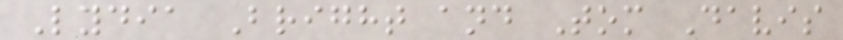Lydia Bright and Tom Davis
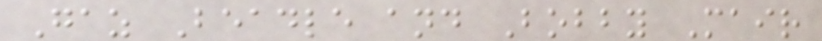Gaz Beadle and Bobby Mair
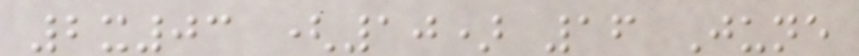2x03 (10) 16 June
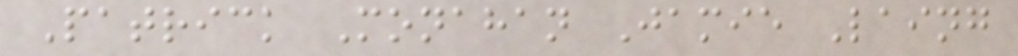Patrick Monahan Jamie Laing
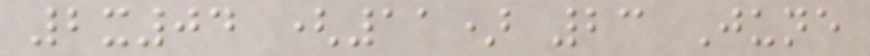2x04 (11) 23 June
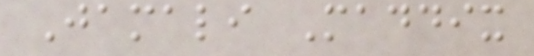Jamali Maddix
